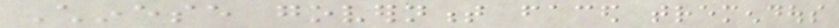Chinese government faced tremendous
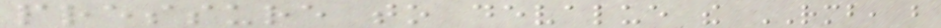pressure to devalue the RMB, but
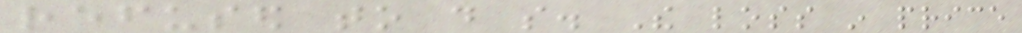refused to do so. The loss in price
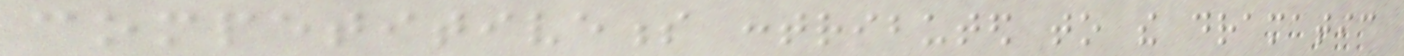competitiveness contributed to the dramatic
